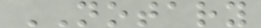NOTARY
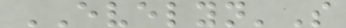EVELYN'S
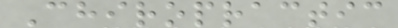Chiropractic
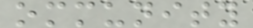ommunity
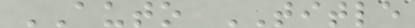AUTO TITLE
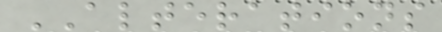ALTERATIONS
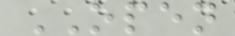OPEN
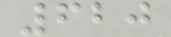620
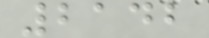2142
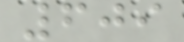609
